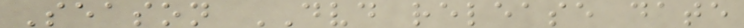Season DVD release date
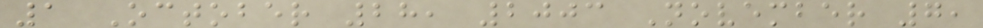1 October 28, 2003 November 7,
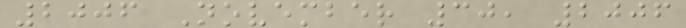2006 November 30, 2006
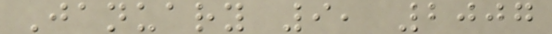January 9, 2007
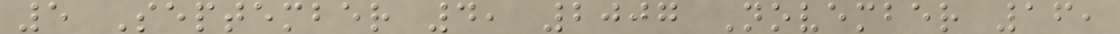5 September 4, 2007 November 16,
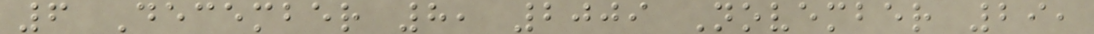6 December 8, 2009 November 29,
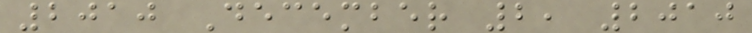2010 December 2, 2010
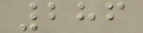286
